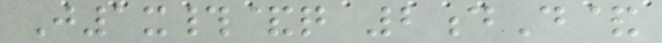J1x#&q 2dD&
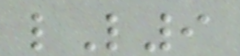lL9
